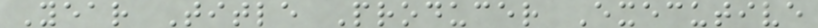Year Title Producer Executive
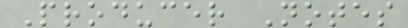Producer Notes
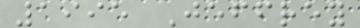1995 Jeffrey
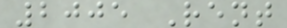2005 Rent
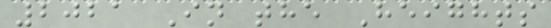2021 In the Heights
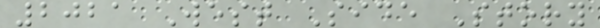2021 West Side Story
